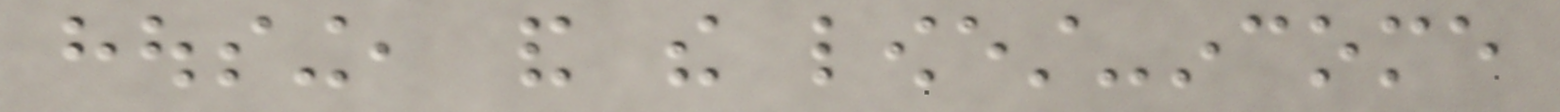housing, and the lowest-income
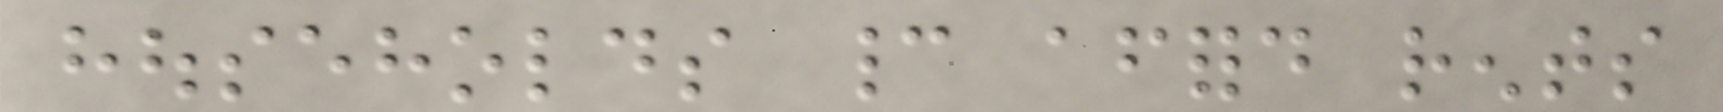households cannot afford rents
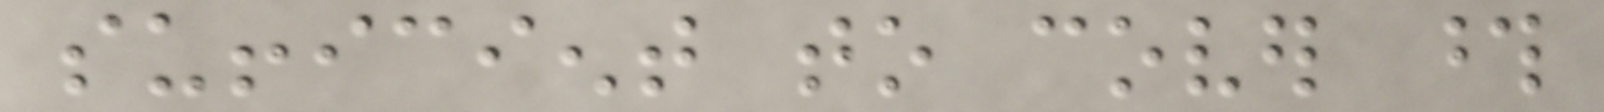sufficient to cover those
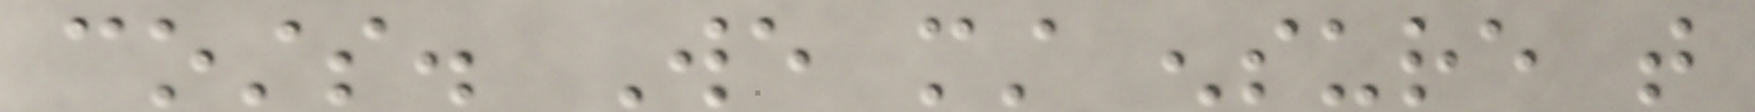costs. We must ensure that
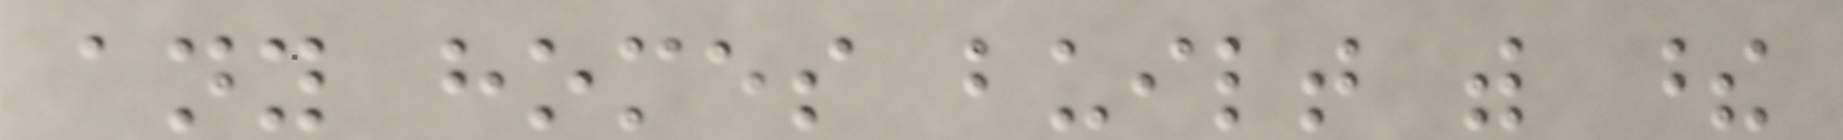any homes built with these
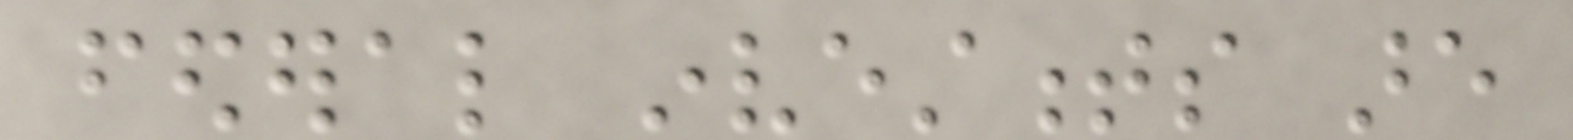federal investments are
